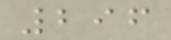296
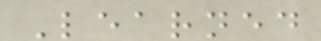Learned
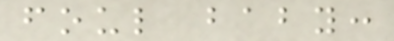foul baby:
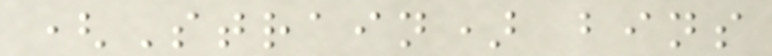(Strain) bins
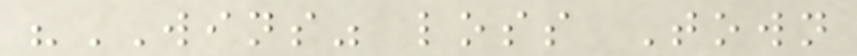"WINS" loss Town
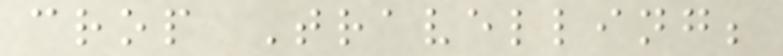crop Travelling;
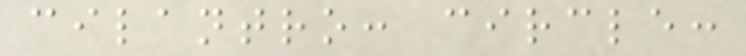cilantro: circle:
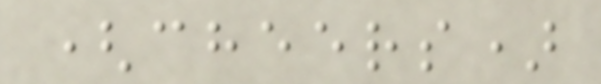(cheers)
